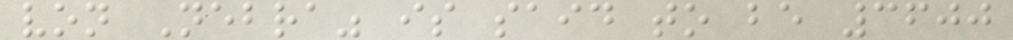von Nebra" is said to be 3600
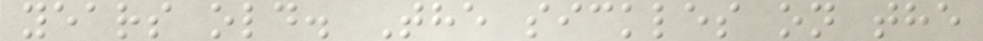years old. The sickles on the
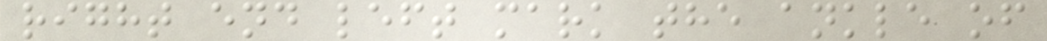right end left mark the ankle of
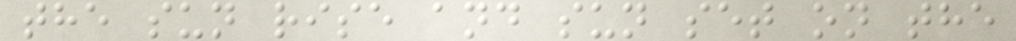the sun rise and sun set on the
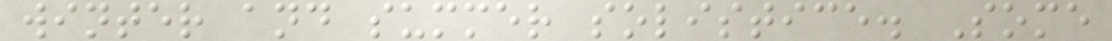winter and summer solistice. Some
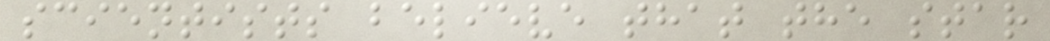scientists believe that the star
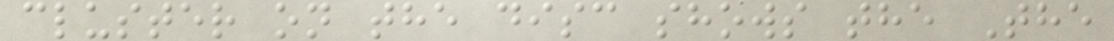cluster on the disc shows the The
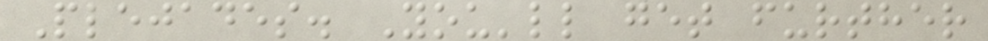Plejades. You'll get further
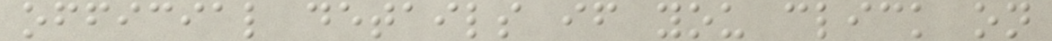official details if you click on
